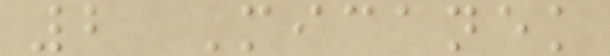2 Micanek
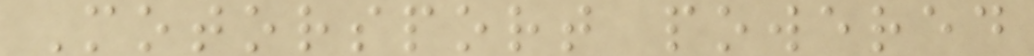Motorsport powered
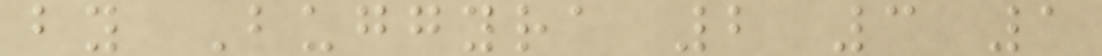by Buggyra 2 3 1
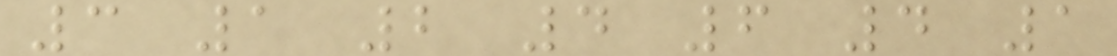3 1 2 4 6 4 1
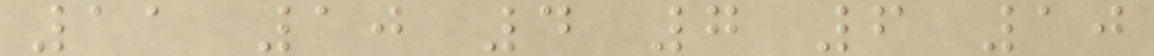11 10 4 7 6 10
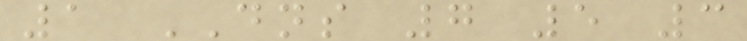1 DNS 7 5 3
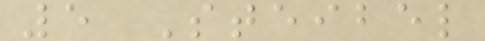5 Steibel
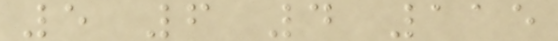5 6 4 115
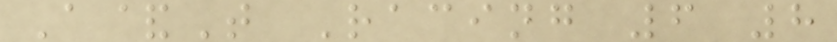A&T Racing 6 8
